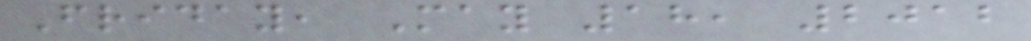Friday, May 18, 2012
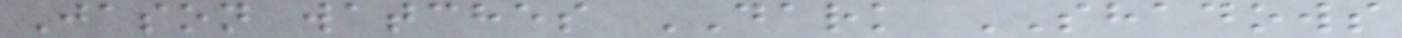Jason watches DARK SHADOWS
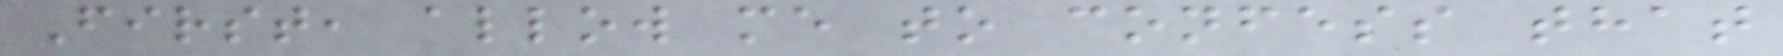First, allow me to confess that
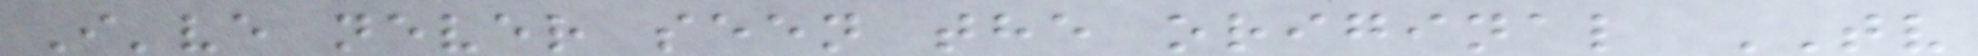I've never seen the original TV
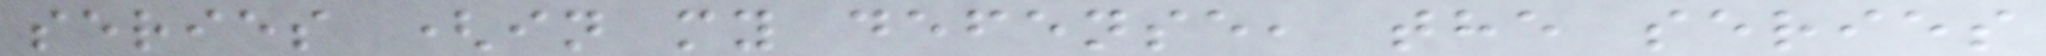series (in my defense, the series
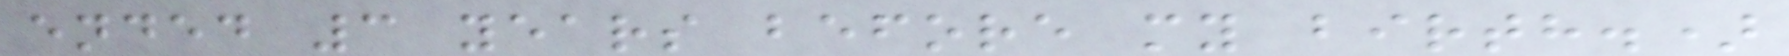ended 3 years before my birth.)
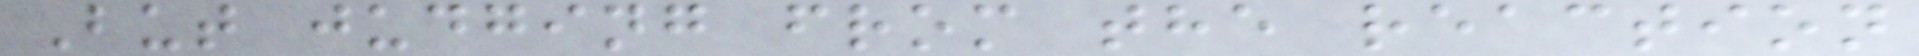But judging from the reaction
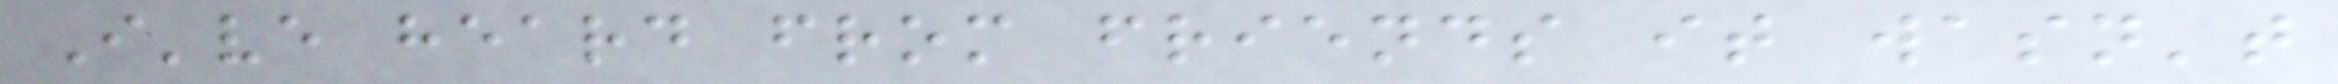I've heard from friends it wasn't
